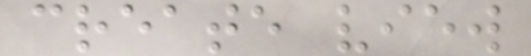create view
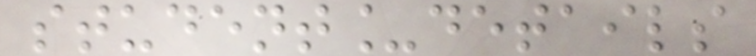student_details
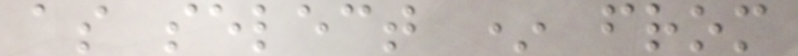as select * from
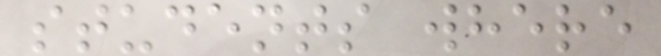students where
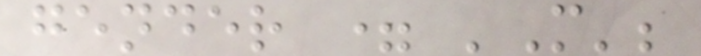gender = 'M';
